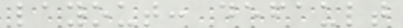layout: default
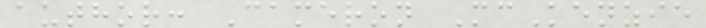author: Cameron McKenzie
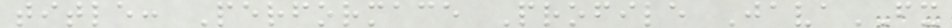title: Performace Profile JavaFX
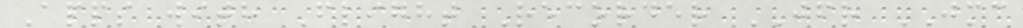Apps with Flight Recorder JFR JMC
